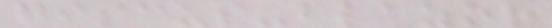giscus-blazor
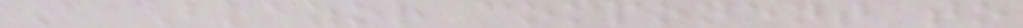A Blazor component to
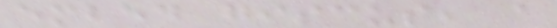embed giscus, a
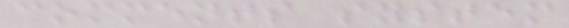comments system
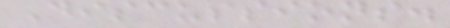Discussions.
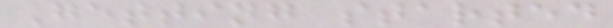Getting started
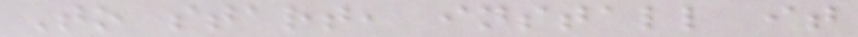To start, install it
